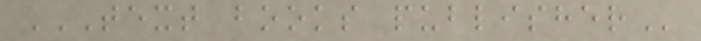TEXT BOOKS PUBLISHER
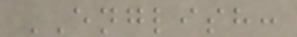ENGLISH:
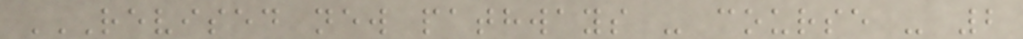REVISED NEW PATHWAYS - COURSE - 2
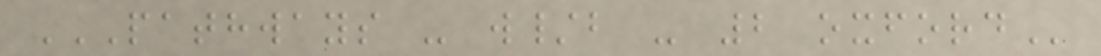PATHWAYS - W/B - 2 OXFORD
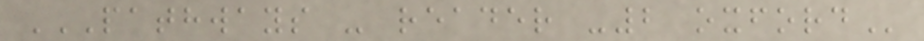PATHWAYS - READER -2 OXFORD
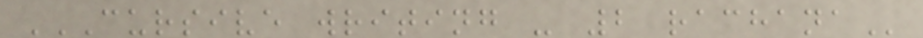CURSIVE WRITING - 2 RACHANA
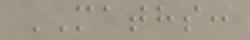MATHS:
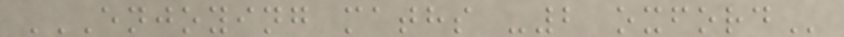ENJOYING MATHS -2 OXFORD
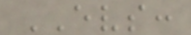EVS:
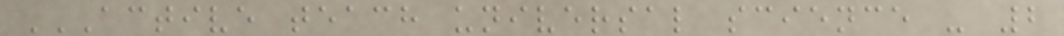ACTIVE TEACH UNIVERSAL SCIENCE - 2
